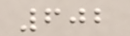602
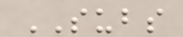SUBS
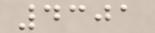4301
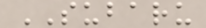SUBARU
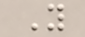Y
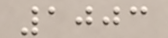1003
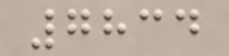7834
